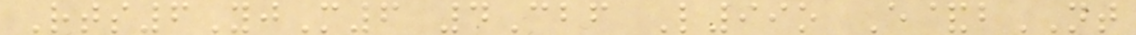Rts6YjM6 4Cbf L99o E&bNT
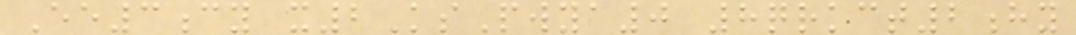Ee3cy x2KsPwya0 8qrkct2hy
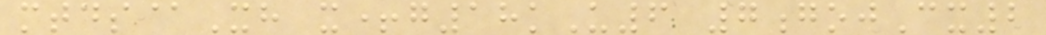mtds@Xh x+g18kU6 7gojCx2
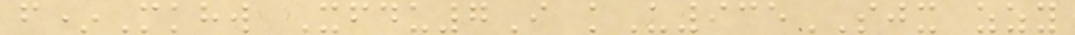f*Mkhw Xfdu7I kU935SJX zzy
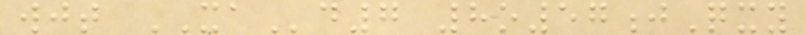wjt XAd7 8o57jQxy
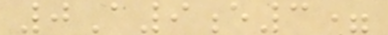0A9e3=
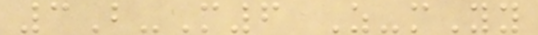3B-M6 Z-mYy
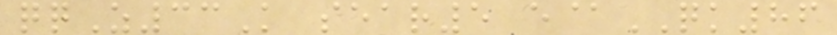qqZ33K sear5 e@QK86
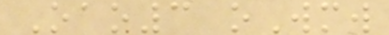Oao3 oWmw
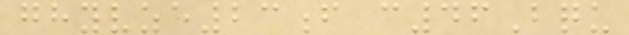ghyvze23f c46Bqu
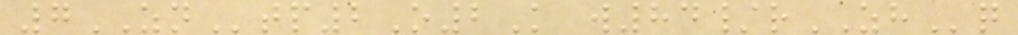7ZNtp2O2K w84/rZHq
